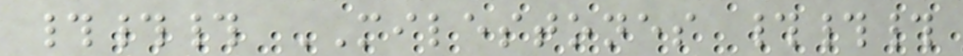### MILESTONES ###
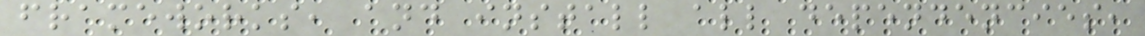frameworks, and install all dependencies,
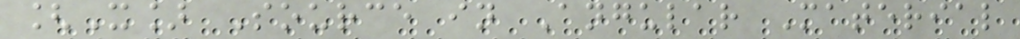[X] Source in Angular Material
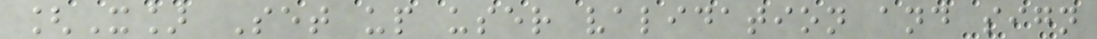[X] Set up user validation and sign
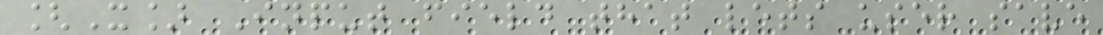[X] Input field that lets user save
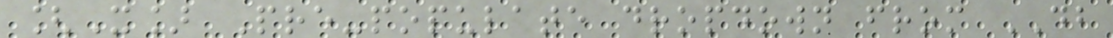[X] Pre-populate dropdown from DB
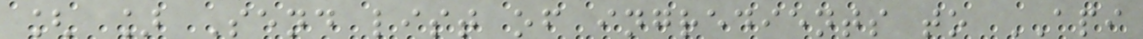[ ] Send list of ingredients to API
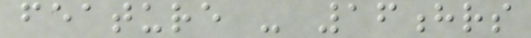feature - 16hrs
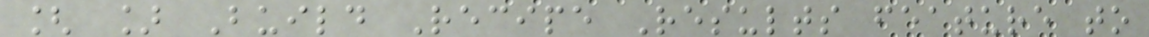[ ] Build Recipe Results feature to
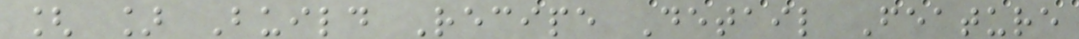[ ] Build Recipe Detail Feature
